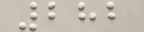282
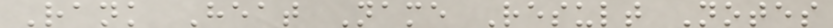Rank Heat Name Result Notes
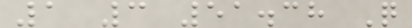1 3 51.38 Q
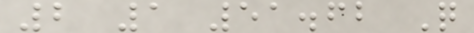2 1 51.62 Q
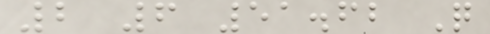2 6 51.62 Q
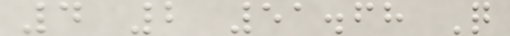4 2 51.68 Q
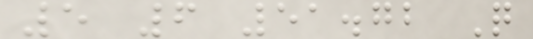5 6 51.72 Q
